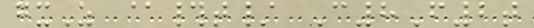gxZ @#t/ C8F2t
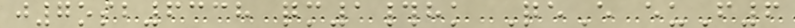j7osb6338 qm1#hk QeE euF6
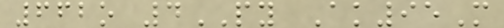662o 4PY Ak95M
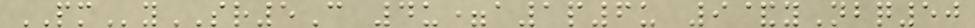PMySR5C 4u=a1p6u 9&yNbq50
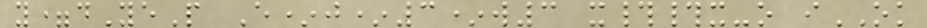y=dYeP E*j*3*w3 x##x-o iOK
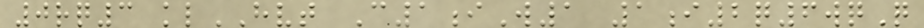0rq3 klHVT C1iW1 1i2q6wqQ
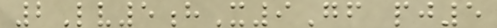2Lv5hX9Gf pj5
